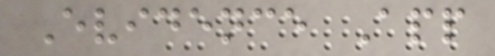Evidence App
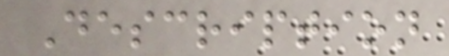Description
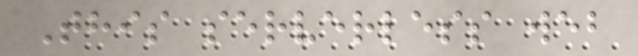This serverless web
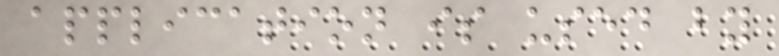application is used by
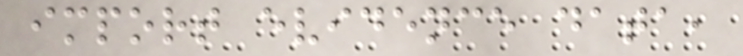import evidence data,
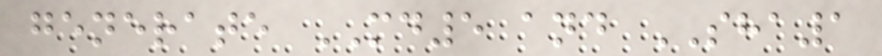generate MD5 and SHA1
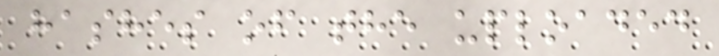hashes of the uploaded
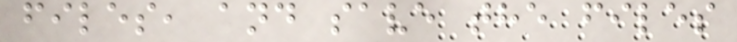files, and save the files
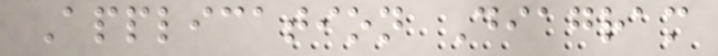Application Diagram
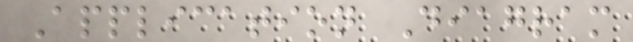Application Diagram
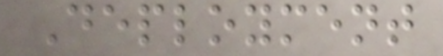Deployment
